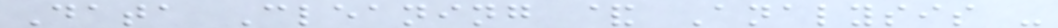Data Cleaning & Analysis -
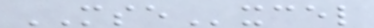MSExcel
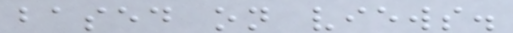based on views.
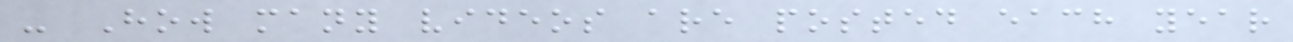- How many videos are posted each year
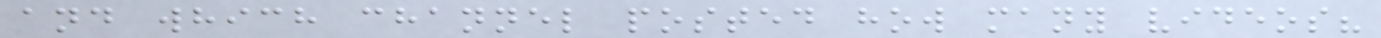and which channel posted how many videos?
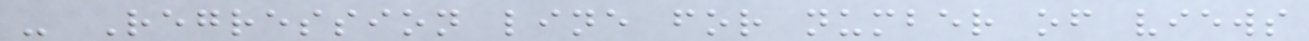- Regression line for number of views
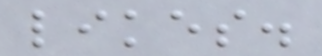likes.
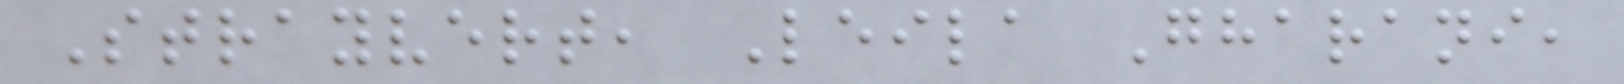Strayvert, Leila Gharani,
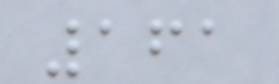161
